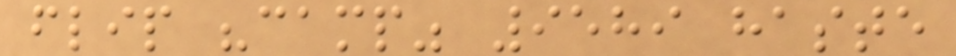flip "camp" 9589 haste
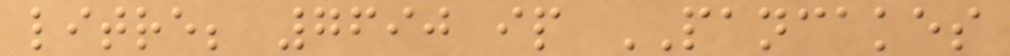litre; 7690 ip PANCAKES
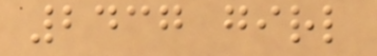2437 girl
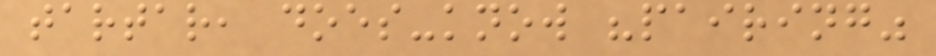tartar, does-know "pairing"
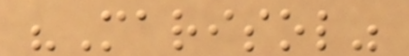"Marisol"
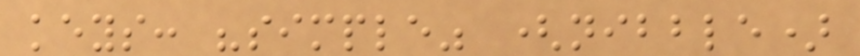keys: "simple" (nibble)
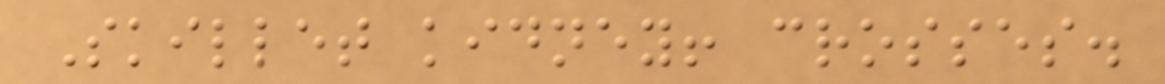Skillet kidney! crosses.
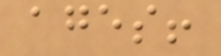ages!
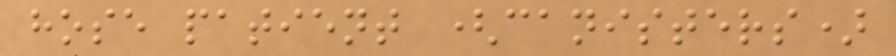hose patient (canisters)
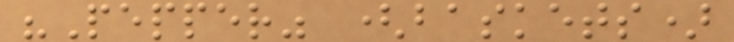"Pepper" (baskets)
